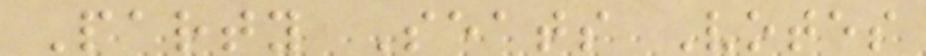Party Seats Votes
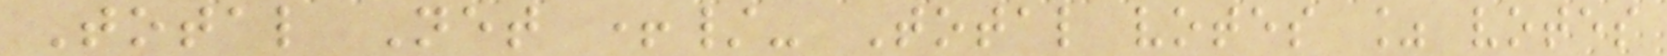Total Net +/- Total votes % votes
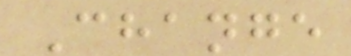Change
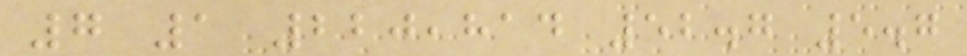7 1 220,814 52.7 5.7
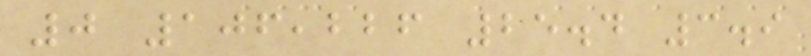0 106,226 25.4 3.9
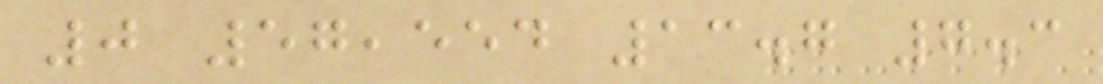0 57,554 13.7 7.3
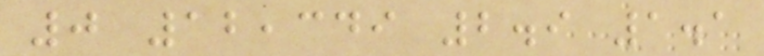0 12,349 2.9 1.1
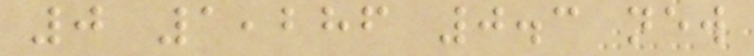0 1,286 0.3 new
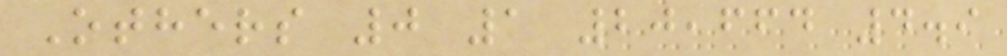Others 0 1 20,664 4.9
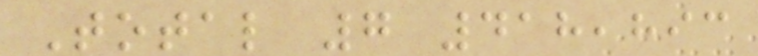Total 7 418,893
